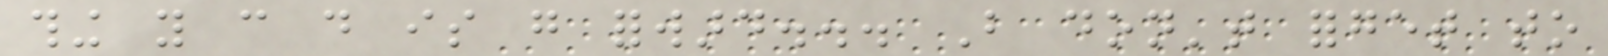thing you can do is go forward... But don't forget to
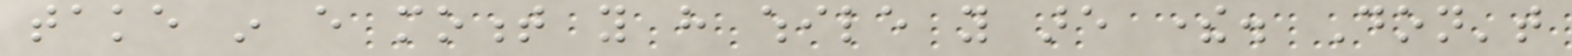take in every moment you have while you are there. Don't
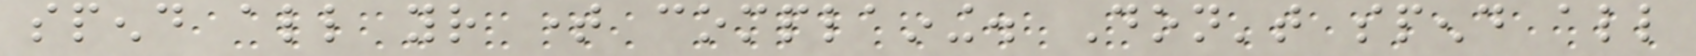spend all your time complaining. Don't spend all
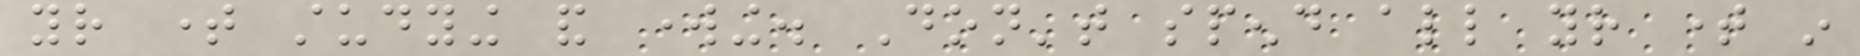your time studying and working. Don't spend all your time in
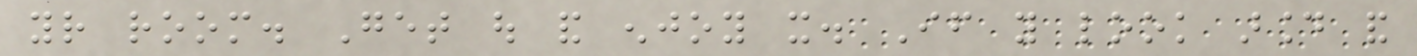your room. Get out and enjoy it. If you look around and
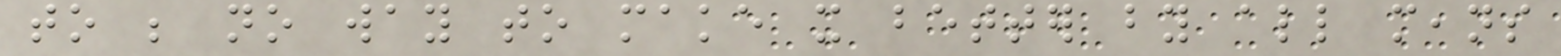to be no way to make it better by all means
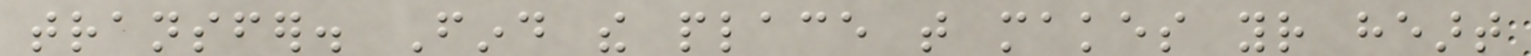transfer. Find the place that makes your heart
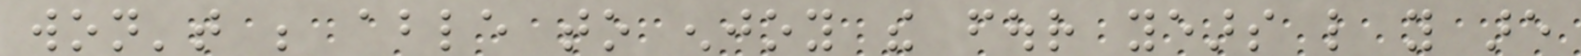won't be able to enjoy the four years like you are
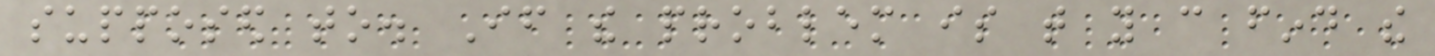supposed to. If the problem is that you can find the
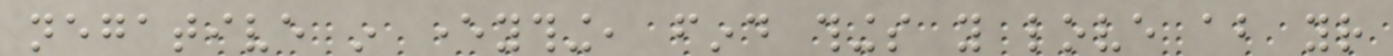negative in everything, find things you love about your
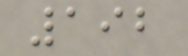192
